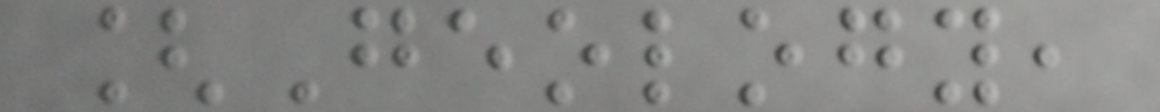[Geology,
